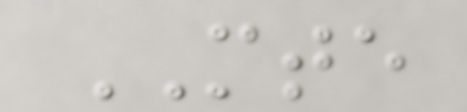MTE
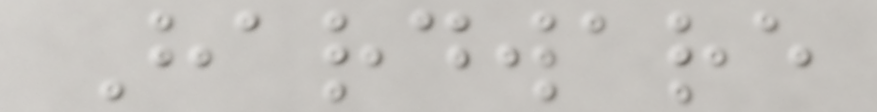Hardware
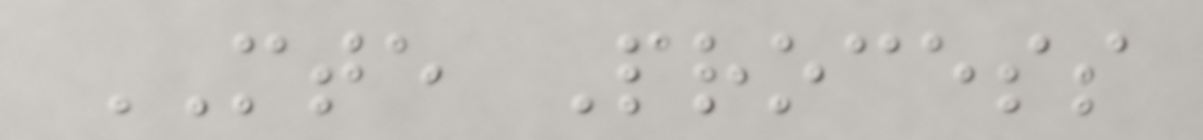MTE Process
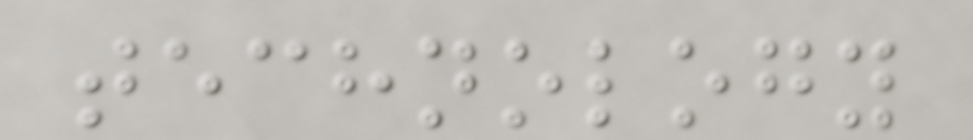technology
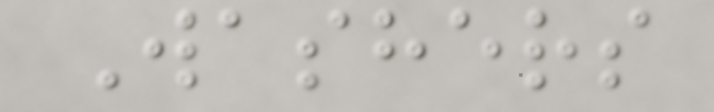Washers
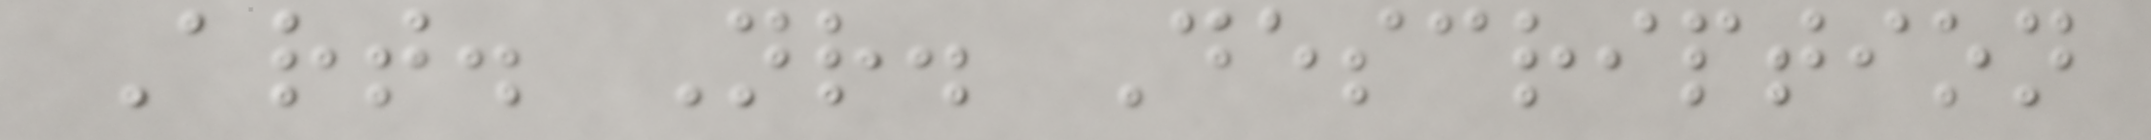Art. Nr. Description
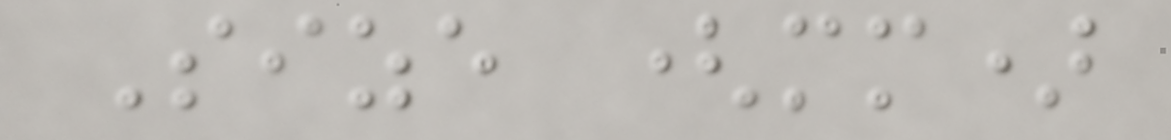Size (mm)
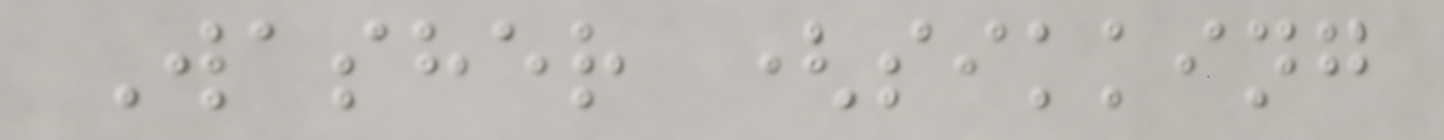Washer (sikking
